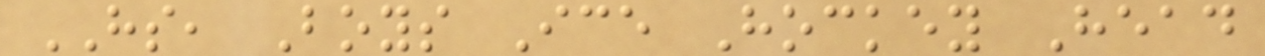HS, Boys Ice Hockey Head
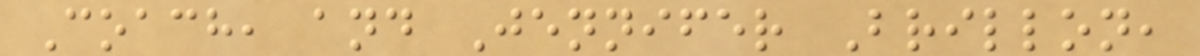Coach, and Jennifer Brillon,
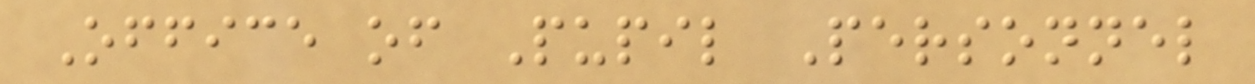Office of Pupil Personnel
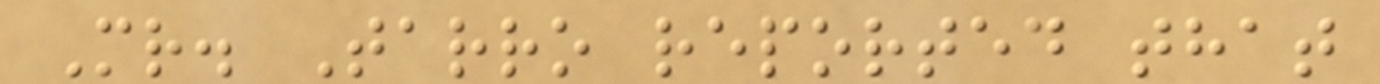Mr. Tarro reported that
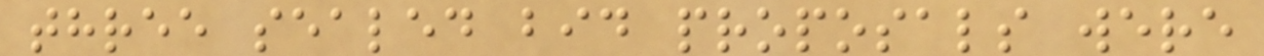three sealed bid proposals were
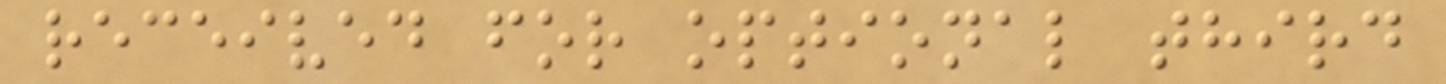received for optional third
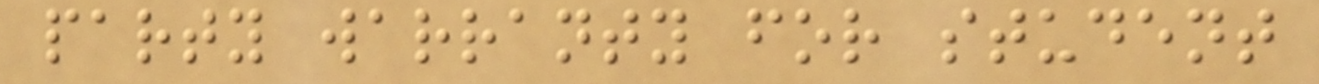party warranty for student
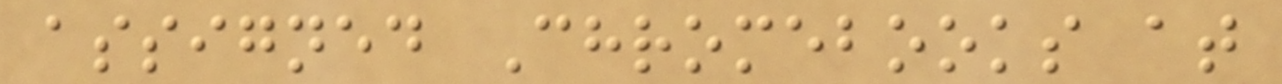assigned Chromebooks at
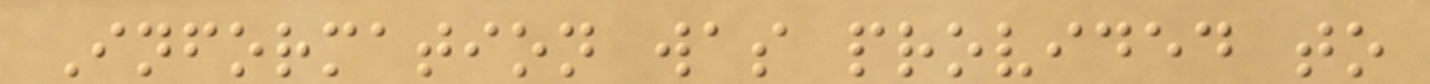Information was provided to
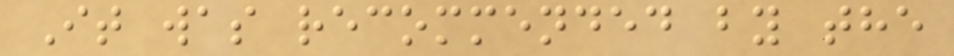It was recommended by the
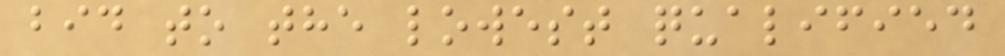bid to the lowest qualified
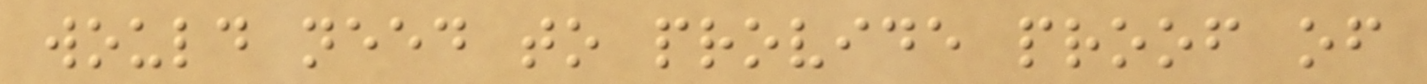would need to provide proof of
